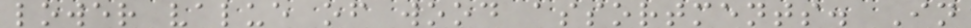lower value of wood assortments. In
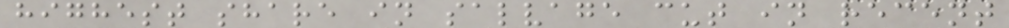highest share in salvage cut in recent
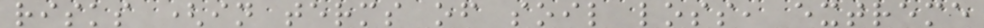risks (in terms of soil loss, extreme
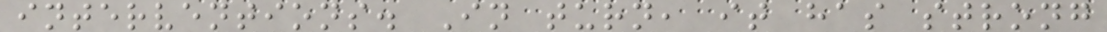interventions. In turn, it has strong
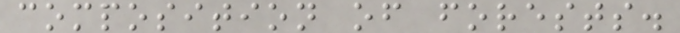composition of forests.
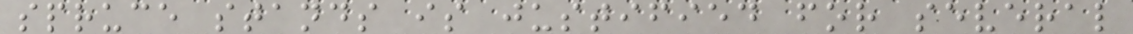spruce stands is justified for several
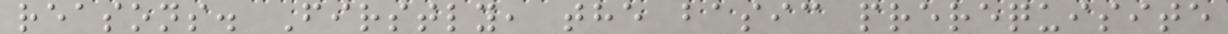reasons. Firstly, the basic prerequisite
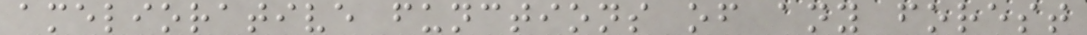ameliorative functions of any forest
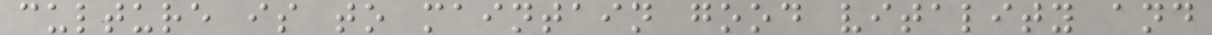culture is to maintain good vitality and
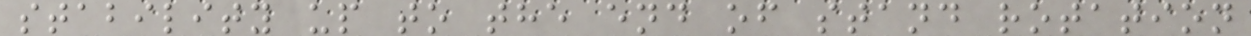stability up to the end of stand rotation
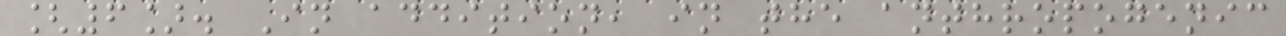[6]. In addition, in the anthropogenic
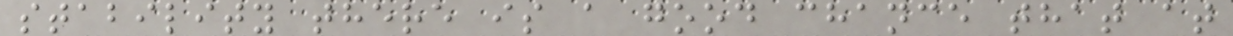stability there is a good chance that at
